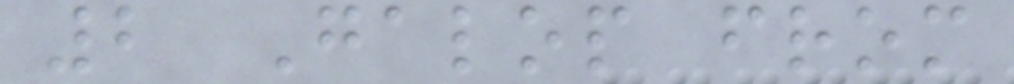2 Galop from
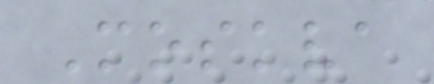Moskva
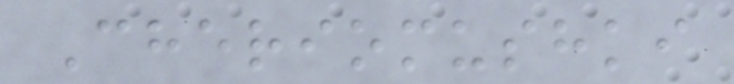Cheriomushki
